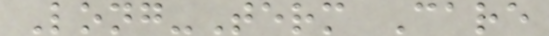Long-Term Care
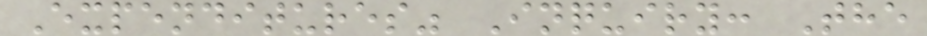Expenditures" Inquiry: The
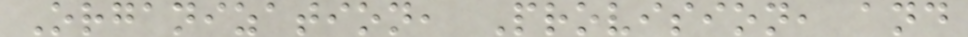Organization, Provision, and
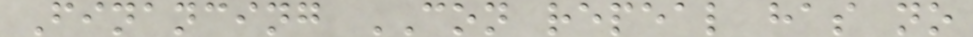Financing CON repeal has no
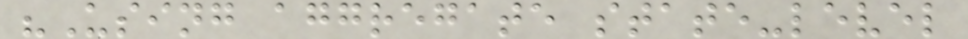"Using aggregate state-level
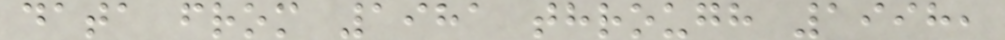data from 1981 through 1998,
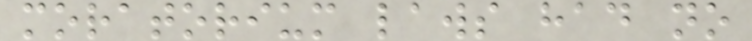moratorium laws had no
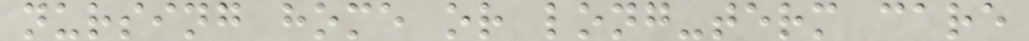nursing home or long-term care
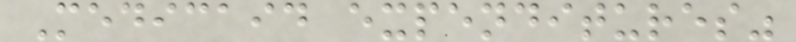Medicaid expenditures"
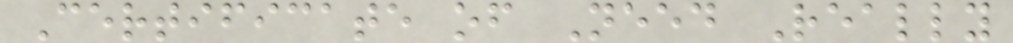Certificate of Need Really
